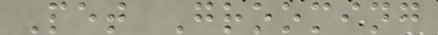Pet Grooming
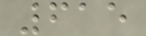615
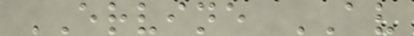ERVINE AV
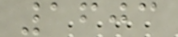1603
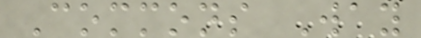Commons Way
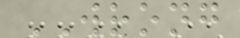WRONG
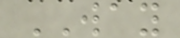WAY
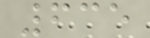635
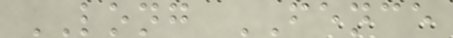LONG FENCE
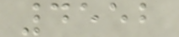4552
